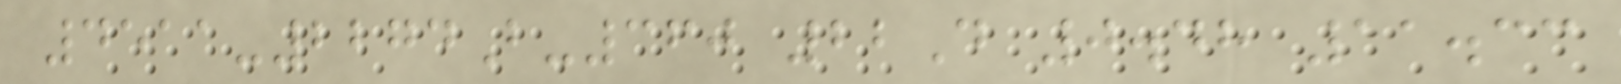4511-2274B-360 22D 0.48 11.33
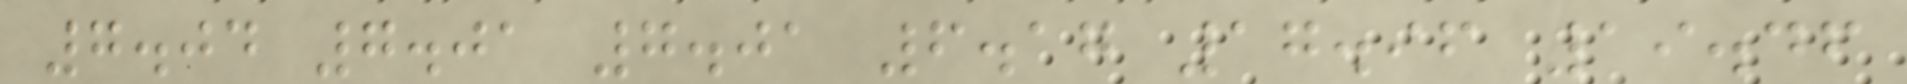7.04 7.01 7.01 6.17 17.96 19.46
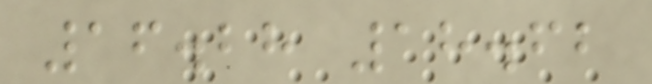16.28 18.62
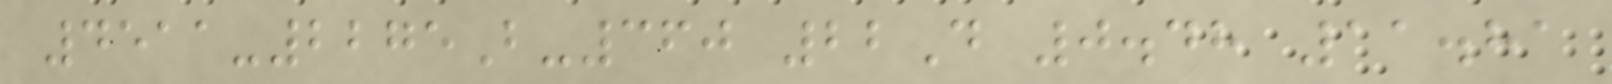4511-2275B-360 22D 0.48 11.81
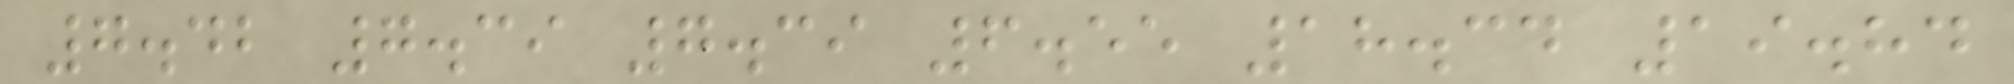7.42 7.39 7.39 6.55 18.34 19.84
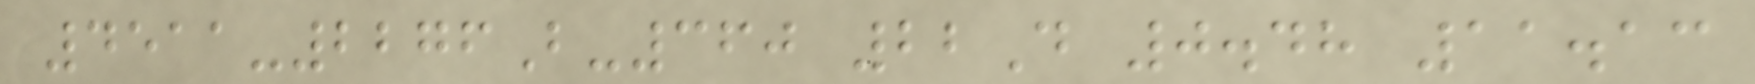4511-2276B-360 22D 0.48 11.13
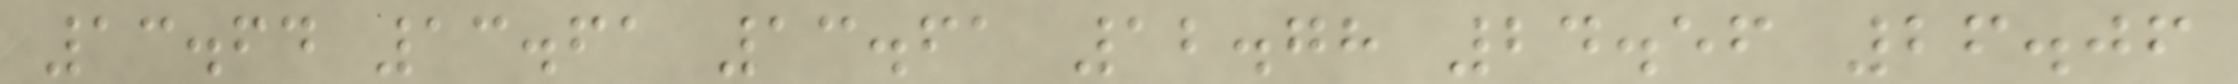13.64 13.61 13.61 12.78 24.56 26.06
